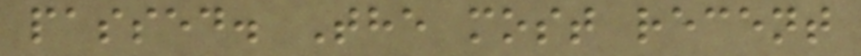passed. The most recent
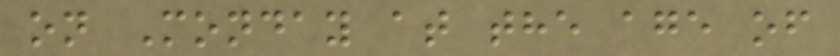on Monday at the age of
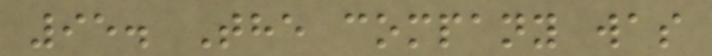95. The company was
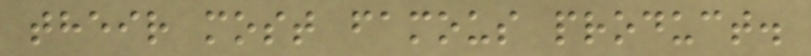their most famous product.
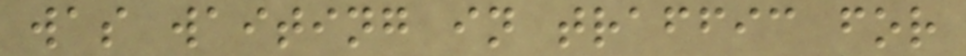was waiting in traffic for
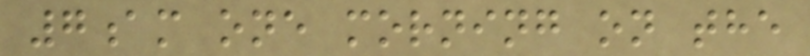7am one morning on the
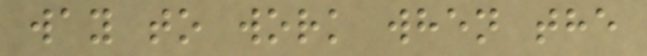way to work when the
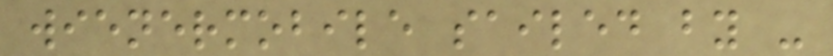wienermobile sailed by -
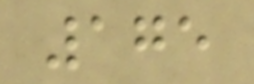175
